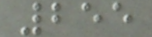255
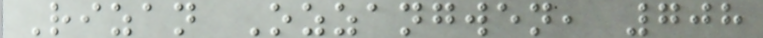Rizan Ozzangwen, 708
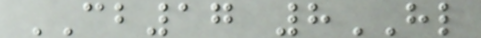CB17 8HL
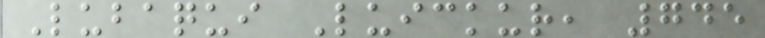Lubaqui Luickur, 745
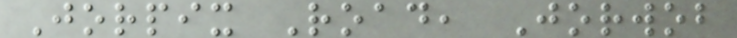Jorpix Road, Jorwob
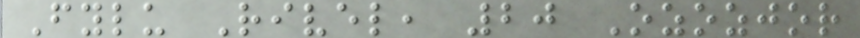Fylu Rivel, 20 Ozozjor
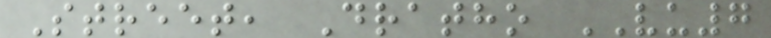Street, Dratho VU7
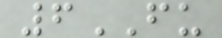6FU
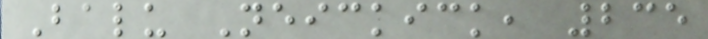Balu Neickick, 235
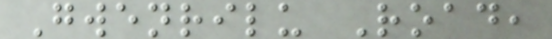Gwenrilu Road,
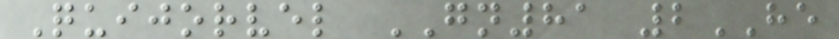Quijorvel GN81 2HE
